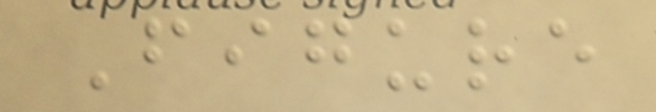Figure
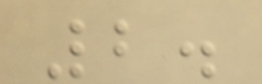2.
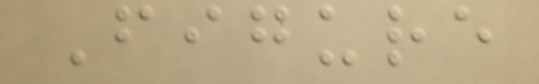Figure
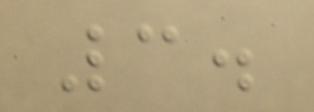3.
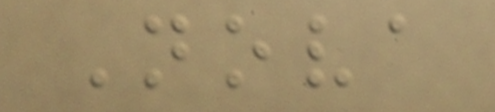Nova
